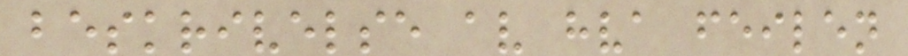beskrivelse av hva feilen
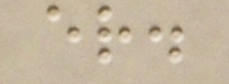er.
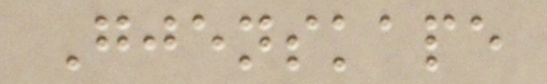Gjenskape
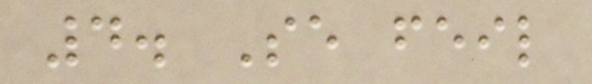4. Se feil
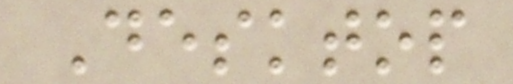Desktop
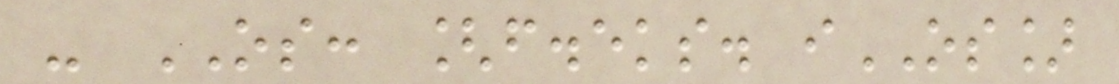- OS: [f.eks. iOS]
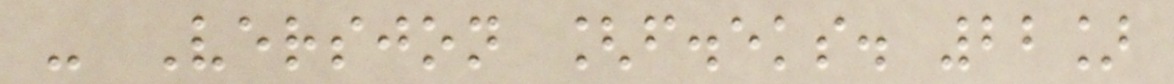- Versjon [f.eks. 22]
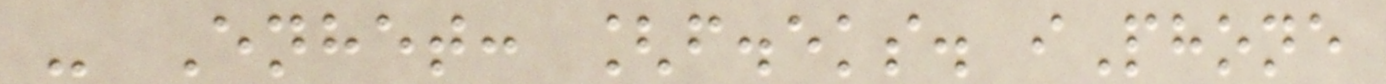- Enhet: [f.eks. iPhone
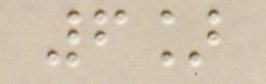6]
